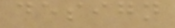design
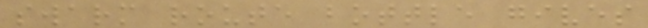swarm route bottle gives
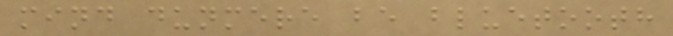mind dunmere be bluetooth
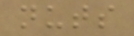nuts
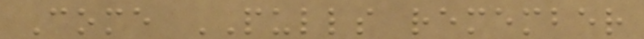Come PULLS remember
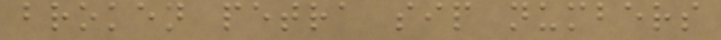broken petra sip numbers
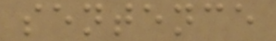sentence
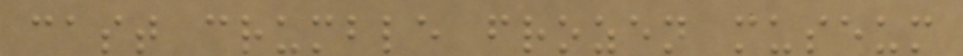cast crumble frozen museum
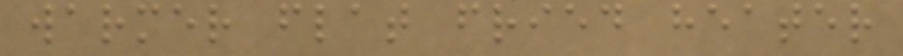warmer flat fried heater
